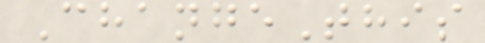ChangeThis
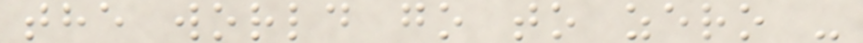the world go to zero -
